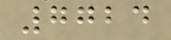7724
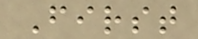First
